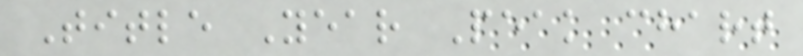Title Year Peak chart
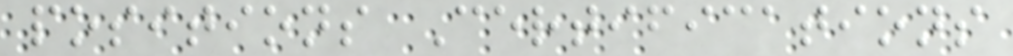positions Certifications
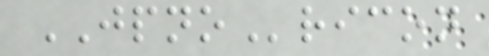JPNOricon
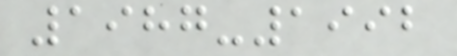1987-1992
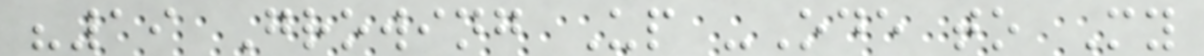"19 Growing Up -Ode to My
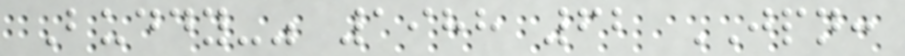Buddy-" 1988 62 JPN:
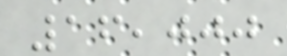16,000
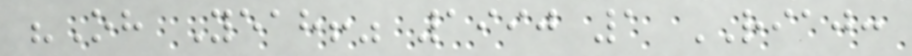"Oh Yeah!" 1990 1 RIAJ:
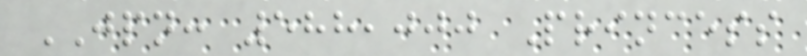JPN: 588,000 Princess
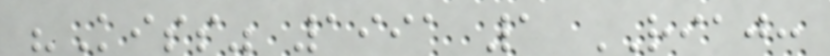"Kiss" 1991 1 RIAJ:
